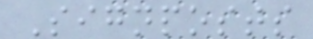Signposts
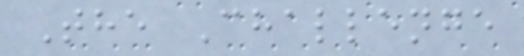The Challenge
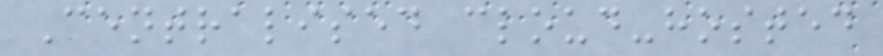Centralised cloud-hosted
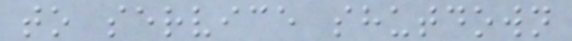to service shutdown
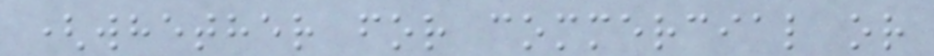(whether for commercial or
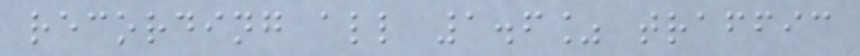recording all 1.6% traffic
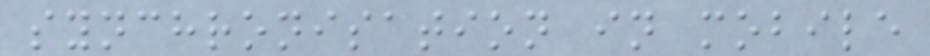synchronisation in mobile
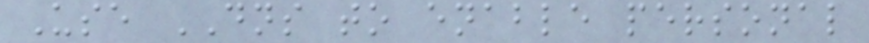Use DNS to enable personal
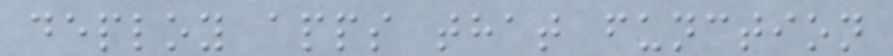deploy apps that function
